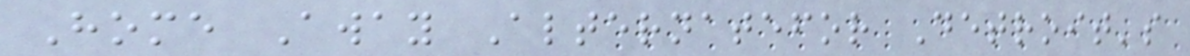Home Away Alternatefor Detroit's
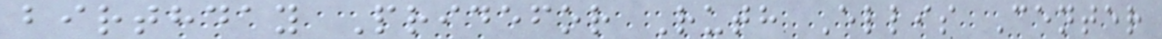birthday Pridefor Ruth Ellis Center
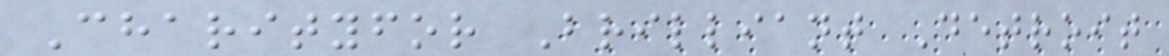Charityfor Brilliant Detroit
